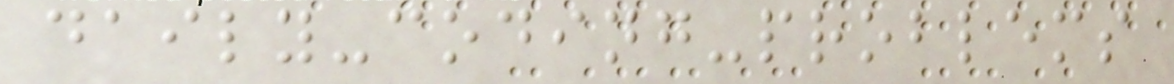daily-coding-problems
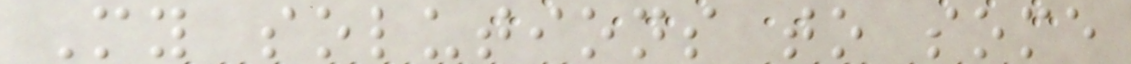My solutions to some
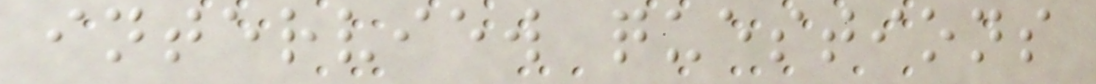interview questions
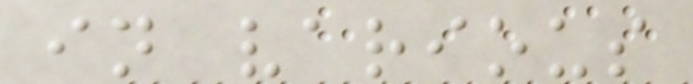in various
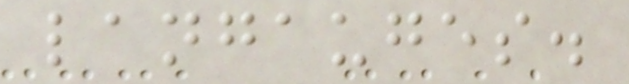langauges.
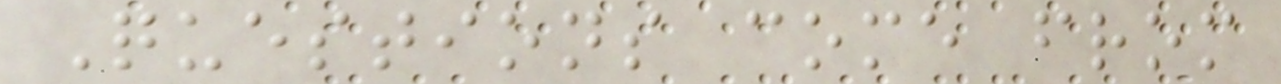Questions come from
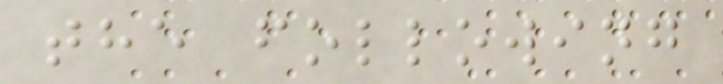the following
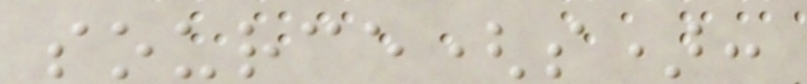source(s):
